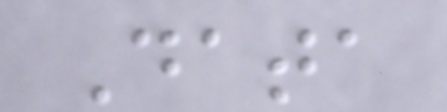Data
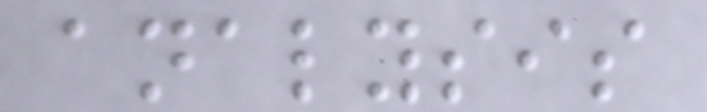analysis
